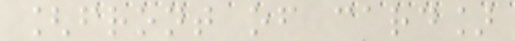[front of card]
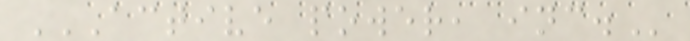ACTIVE POWER, INC.
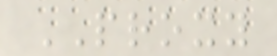PROXY
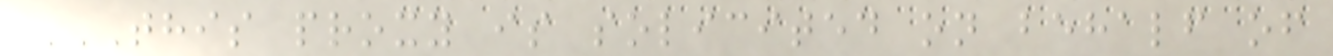THIS PROXY IS SOLICITED ON BEHALF OF
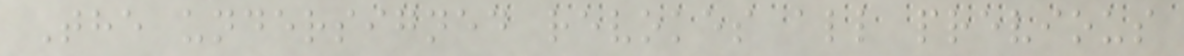The undersigned revokes all previous
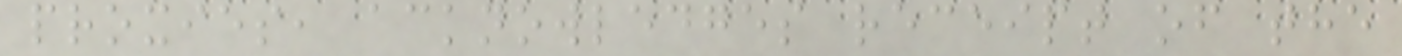proxies, acknowledges receipt of the
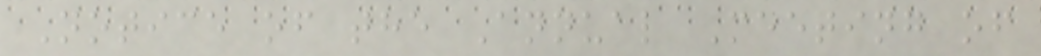Notice of the Annual Meeting of
